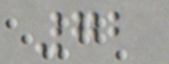72
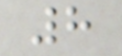8
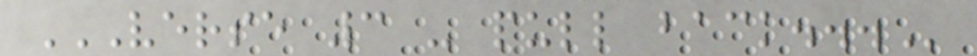VERSE 3 - PULL BACK...
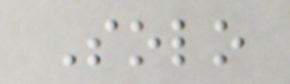Solo
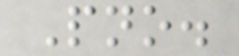Pno.
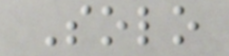Solo
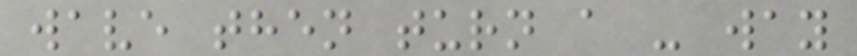wave then turn a - way
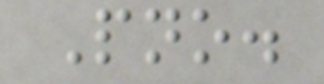Pno.
